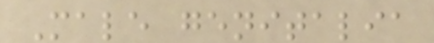Male genitalia
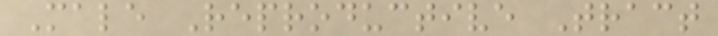Male Reproductive Tract
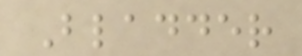Bladder
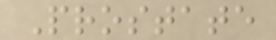Prostate
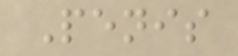Penis
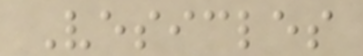Vesicles
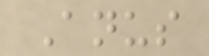Anus
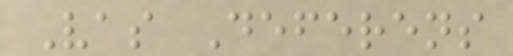Vas Deferens
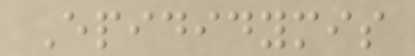Epididymis
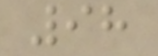98
